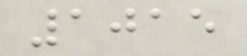1015
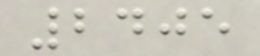2405
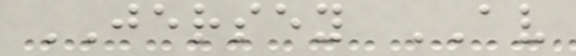JERSEY AV
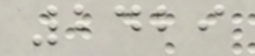2429
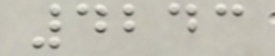4243
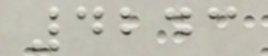4243
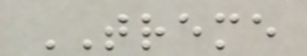TREME
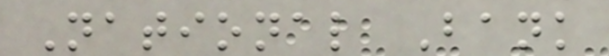National Bank
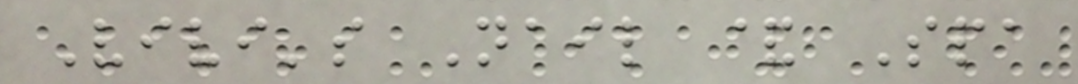Vivi's Nail & Spa
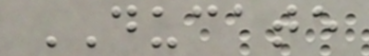DUCATE
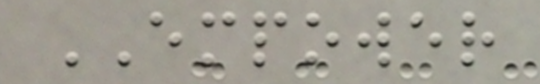EMPOWER
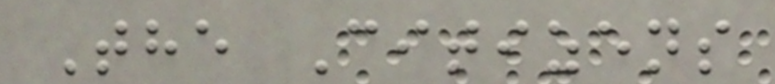The Citizens
